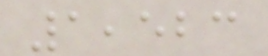1,523
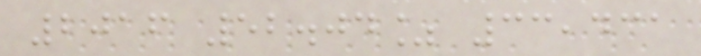2016 52.04% 33,431
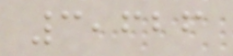3,626
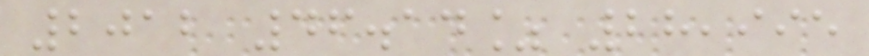2012 46.14% 28,995
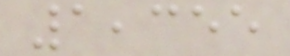1,355
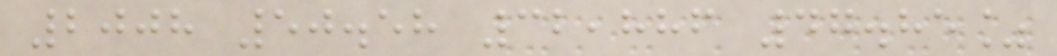2008 50.58 32,886 47.85%
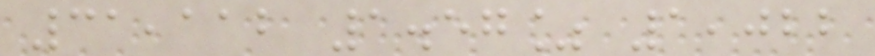31,112 1.57% 1,022
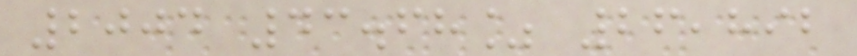2004 43.68% 26,892
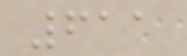611
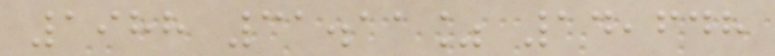1988 31.11% 14,648
